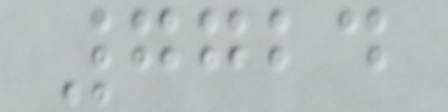7724
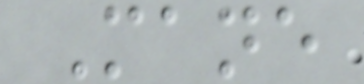Mane
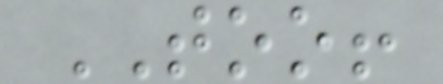TOO!
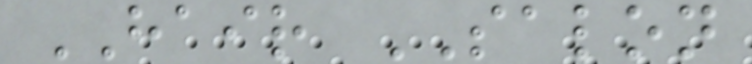HAIR SALON
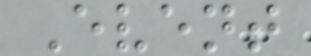Event
